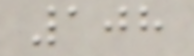108
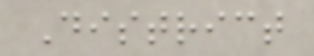District
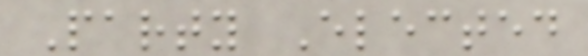Party Elected
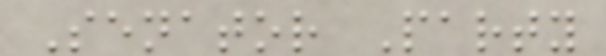Senator Party
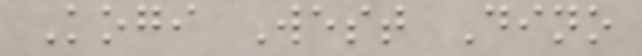Kogi West Dino
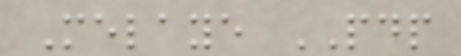Melaye PDP
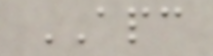APC
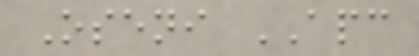Oseni APC
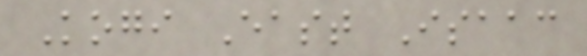Kogi East Isaac
